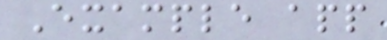Example app
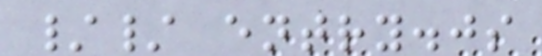// entry.js
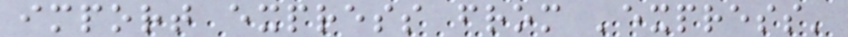import express from 'express'
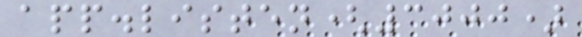app.listen(3000)
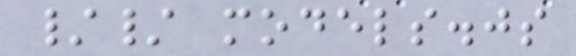// models.js
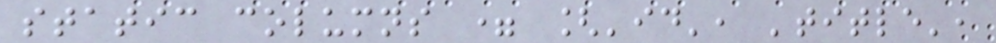static columns = ['id', 'title',
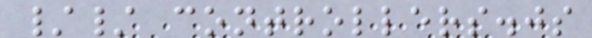// controllers.js
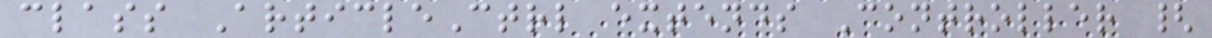class ArticleCtrl extends Controller {
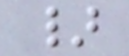}
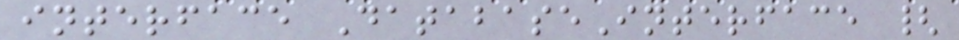interface DatabaseInterface {
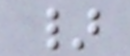}
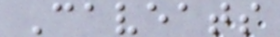Caveats
